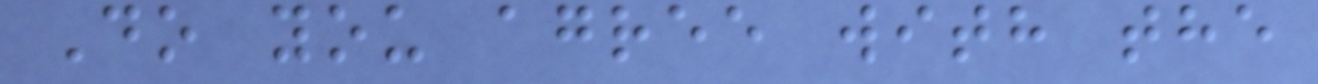Do you agree with the
